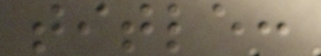title:
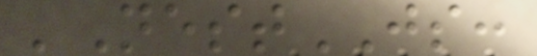'NestJS:
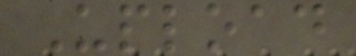Upload
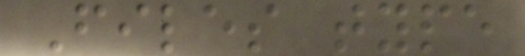Files type
